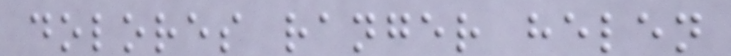dolores ranger helen
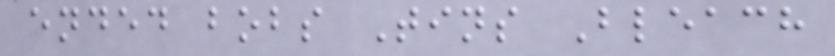ended bobs Tins Bleach
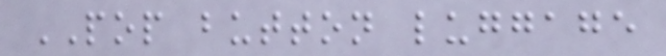POP button luggage
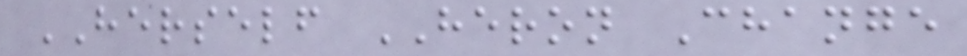HERSELF HERON Change
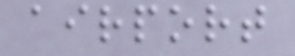airport
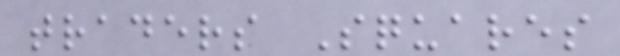traders Squares
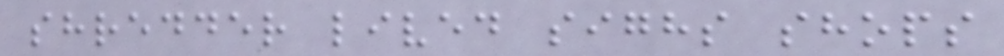shredder lived sighs shops
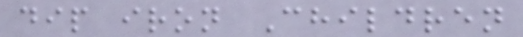dip iron Children
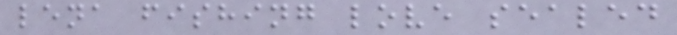lena fishing love sealed
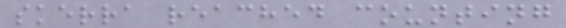skerra reached counting
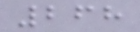268
